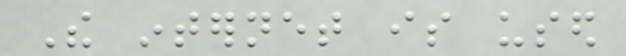The internet is used
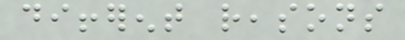different reasons
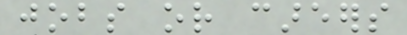jobs or careers
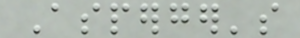Asperger's
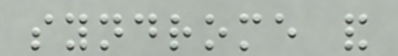syndrome and
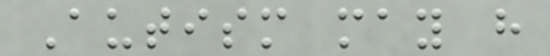Autism may have
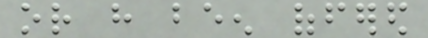or have been offered
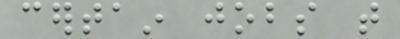certain jobs that
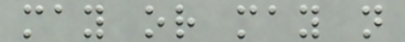may or may not
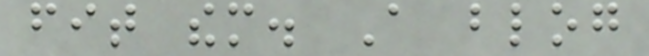fit them. A blog
